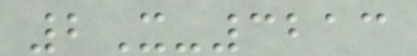2X-3213
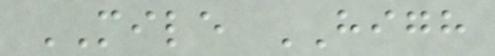MILE HIGH
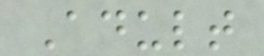Adult
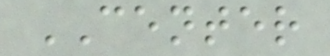CENTER
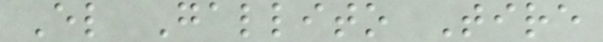El Gallito Tire
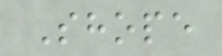Shope
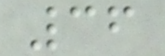36
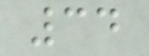34
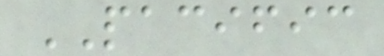PACIFIC
